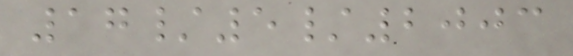17/5/2003
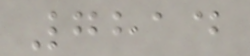7814
